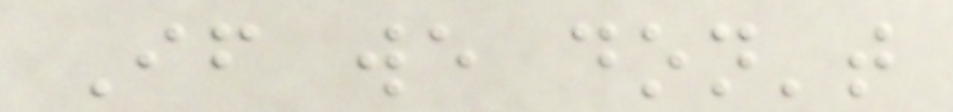If we don't
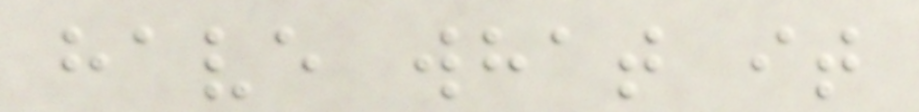have what it
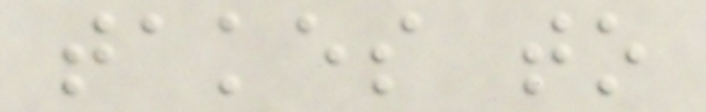takes to
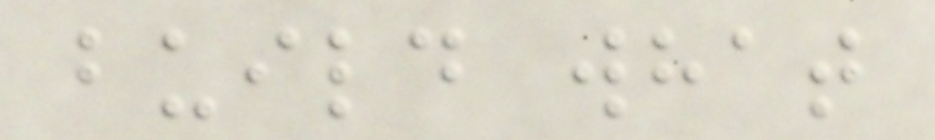build what
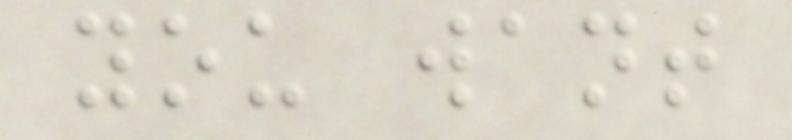you want
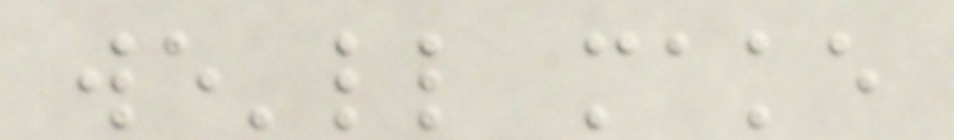we'll make
